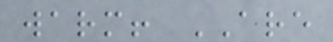warm! ARE
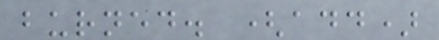burned. (add)
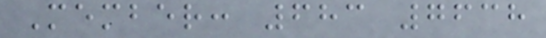Member: 683 7638
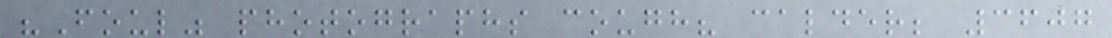"Foul" photographs cough? calder; 3607
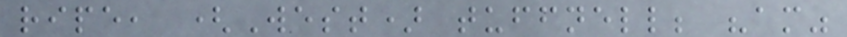ripe, (West) tuffnell; "am"
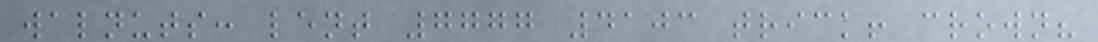walnuts: lent 7777 4103 trick! crown?
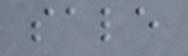sale
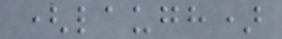(laugh)
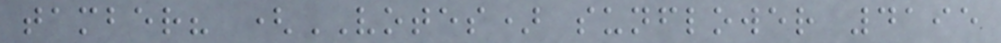tamber? (VOTES) sunflower 4195
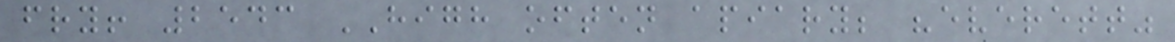fry! 2543 HIGH often apiary; "everett"
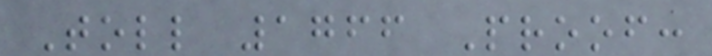Toll 1766 Proof:
